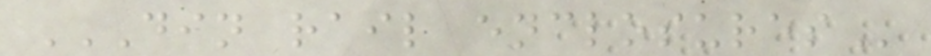DIN RAIL ENCLOSURES
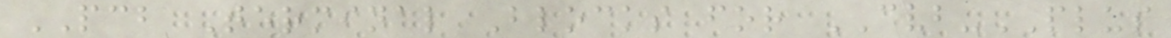PCB Terminal Blocks for CVB-PLUS
